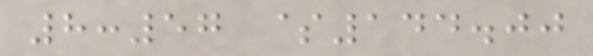8:57 $144.00
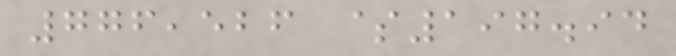776,526 $197.94
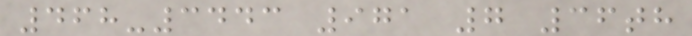468-3443 971 7 36th
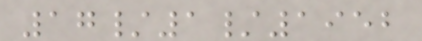17/1/1952
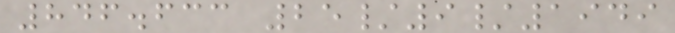846.633 25/9/1949
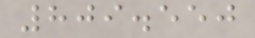809.550
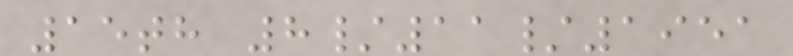15th 8/11/1951
